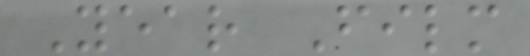Year Film
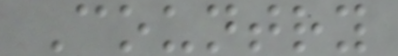Country
